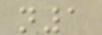n1
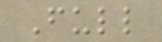Full
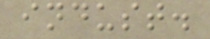indust.
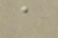a
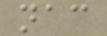nac
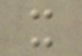x
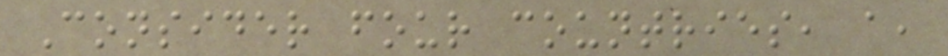Consider four countries, a,
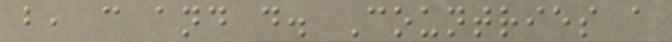b, c and d. Countries a
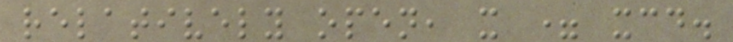relatively open, x = xcd.
